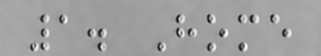1. Home
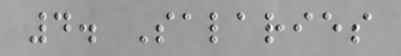4. Salaries
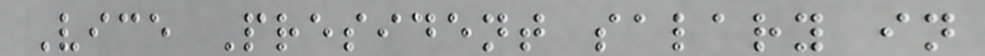Vice President salary in
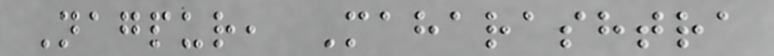Nagpur, Maharashtra
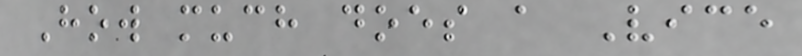How much does a Vice
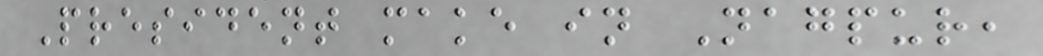President make in Nagpur,
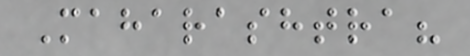Maharashtra?
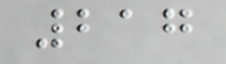217
